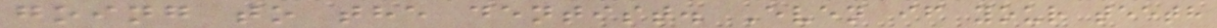going to the dentist. Even if your teeth
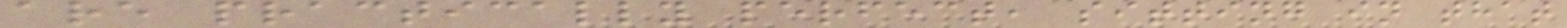are practically perfect, sitting in that
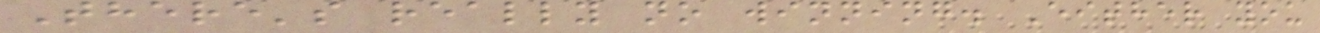There's really no winning. Either you
